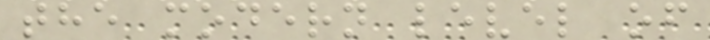the modern level of
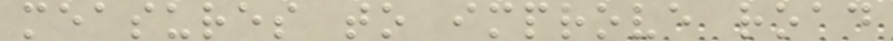measures to improve road
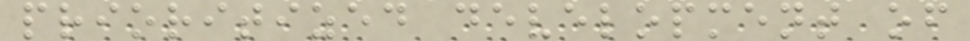prioritized development of
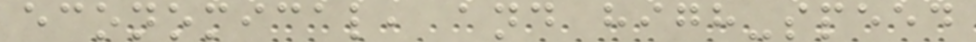economical, and high-speed
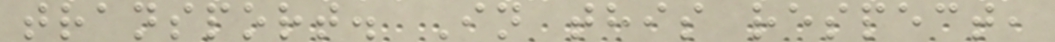transport. In this respect,
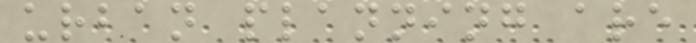urban planning are
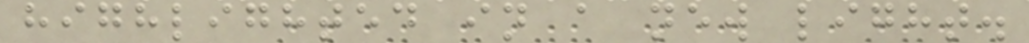highlighted in a new light.
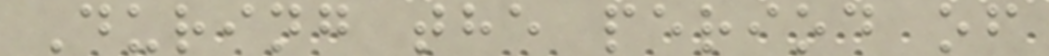During the period of
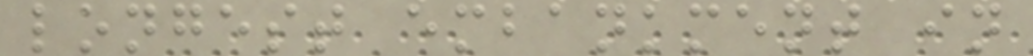longest embankment in
